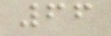66
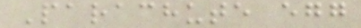Parachute egg
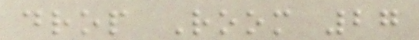drop Room 27
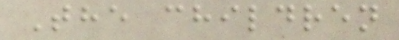The children
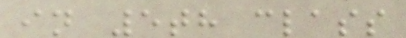in 5th class
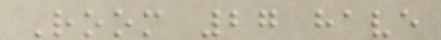Room 27 have
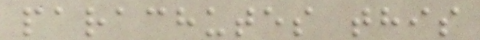parachutes this
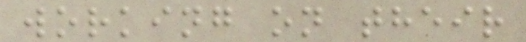working on their
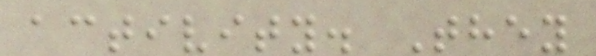activity. They
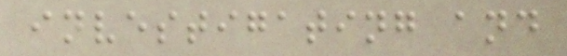investigating and
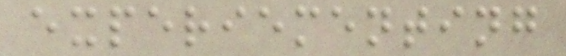experiementing
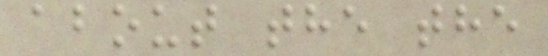about the the
